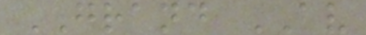GRAND AV
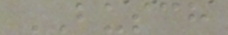BUSCH
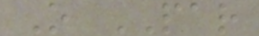O PAR
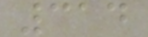314
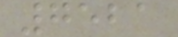7521
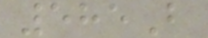585B
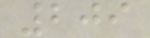209
